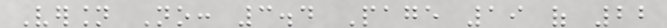Version No: 3.4 Page 19 of 22
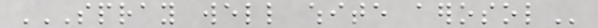SPRAY WELL WHITE AEROSOL
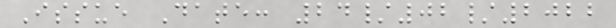Issue Date: 24/02/2022
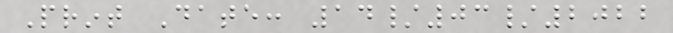Print Date: 14/03/2022
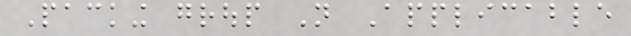Packing group Not Applicable
